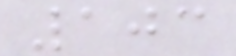103
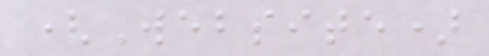(Website)
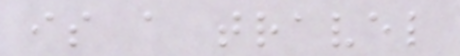is a travel
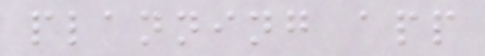planning app
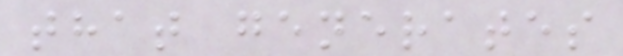that generates
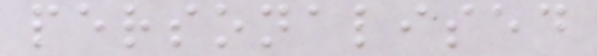personalised
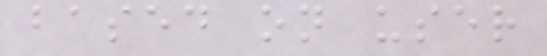based on user
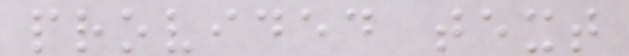provided text
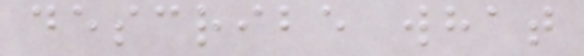describe what
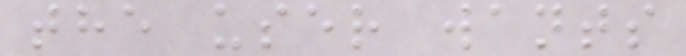the user wants
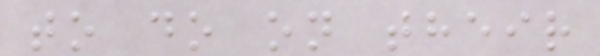to do on their
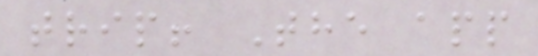trip! The app
